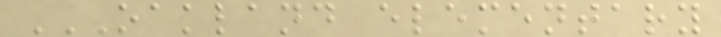OAKLAND ELEMENTARY
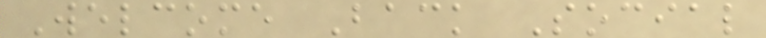Welcome Back Social
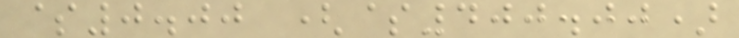$0.00 ($400.00)
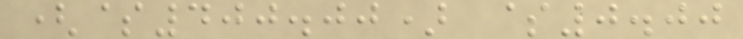($400.00) $0.00
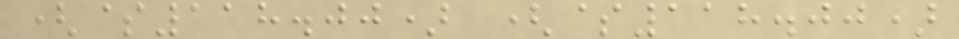($118.00) ($118.00)
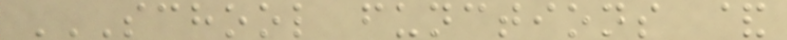SCHOOL FUNCTIONS &
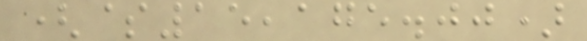($15,175.00)
